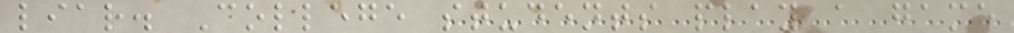liar. College students play a game
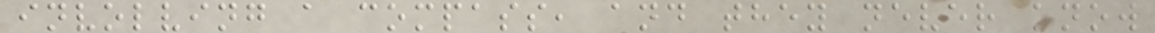involving a compass, and they never know
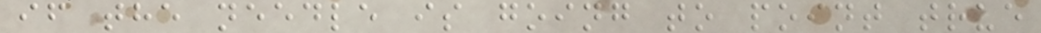if the needle is going to point true
